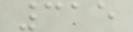315
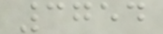3754
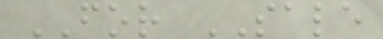FOR SALE
